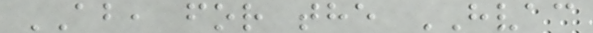AB, for the HVAC
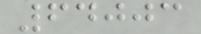64003
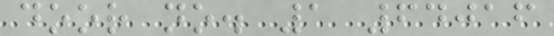door no. 1 64016
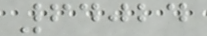64024
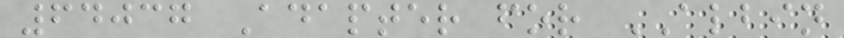64037 Adapter for ALBIN
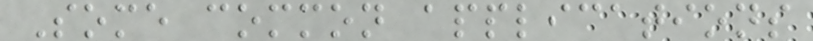Some common applications
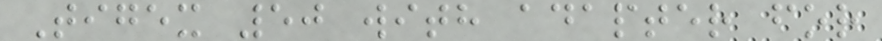Tigex 50 with adapter for
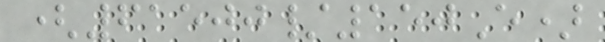(61500/150E)
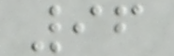96
